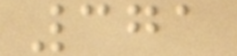371
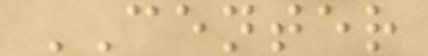CENTER
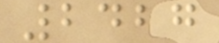2427
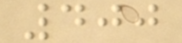400
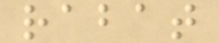rabat
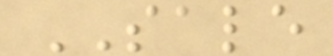SALE
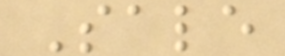Sale
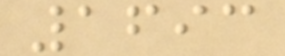1693
